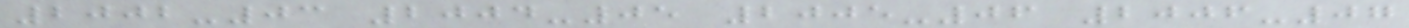2002-03 2004-05 2005-06 2006-07
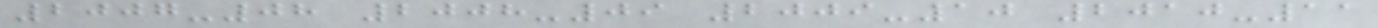2007-08 2008-09 2009-10 2010-11
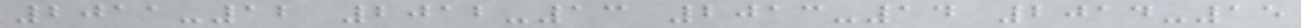2011-12 2012-13 2013-14 2014-15
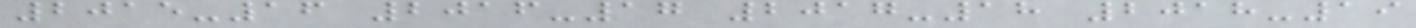2015-16 2016-17 2017-18 2018-19
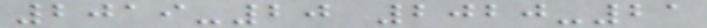2019-20 2020-21
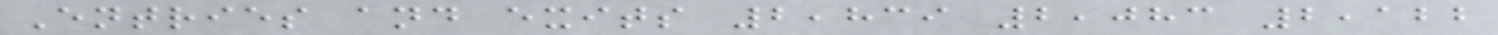Entries and exits 2,839 2,083 2,122
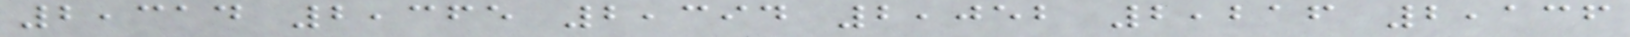2,314 2,365 2,394 2,052 2,216 2,136
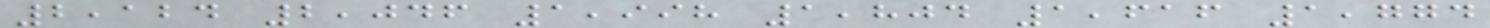2,124 2,046 1,998 1,804 1,616 1,774
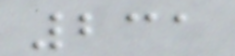231
